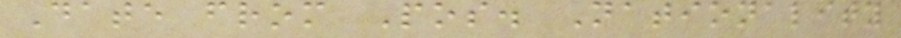Date from Pos. Nationality
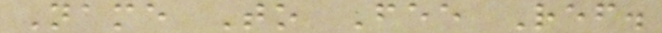Name To Fee Ref.
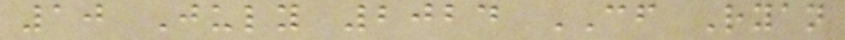10 July 2024 CF Ryan
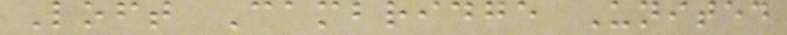Loft Cambridge United
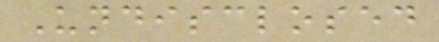Undisclosed
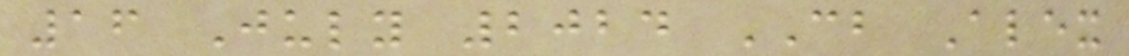16 July 2024 CB Alex
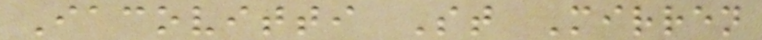Iacovitti St Mirren
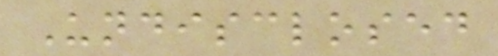Undisclosed
